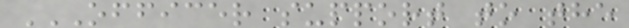OFFICER SUPPORT TO THE
